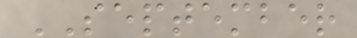SEPTEMBER
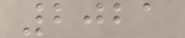2021
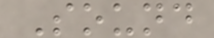Sound
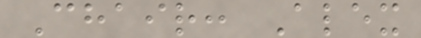Chair: Alex
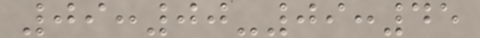09:00-09:45
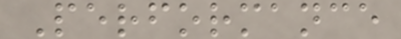Performance
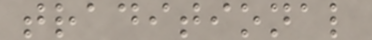traditional
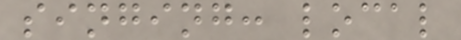singing: local
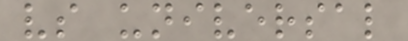vs universal
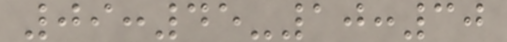09:45-10:30
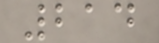214
